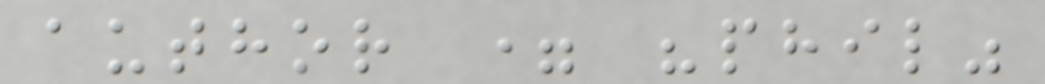author = "phil"
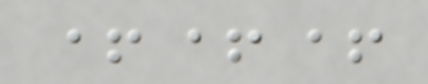+++
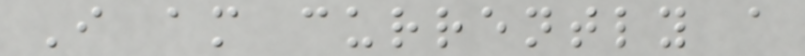I am currently a
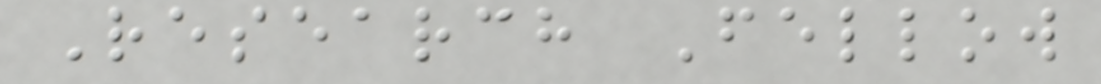Research Fellow
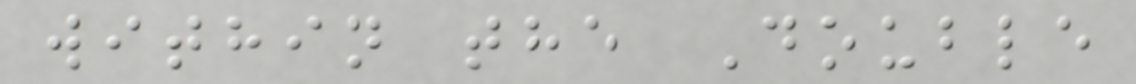within the Double
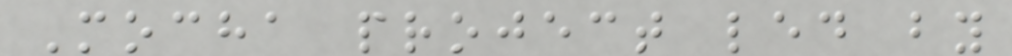Mocha project led by
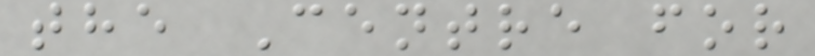the Centre for
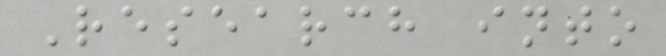Research into
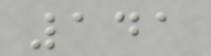141
